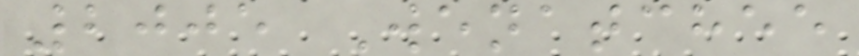2005 Wenatchee
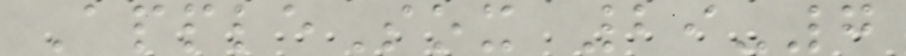AppleSox 29-7
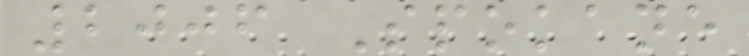2006 Spokane
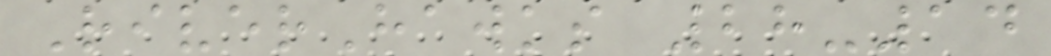RiverHawks 28-14
